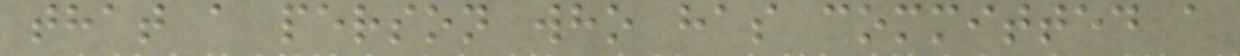that a person who has committed a
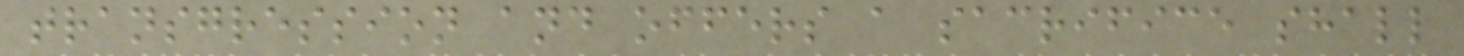transgression and offers a sacrifice shall
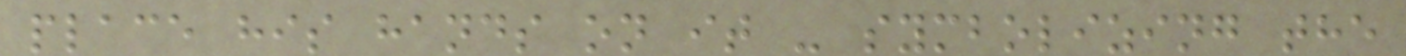place his hands on it - symbolizing the
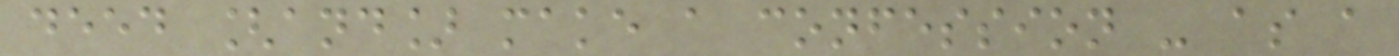deed [and] make a confession - as a
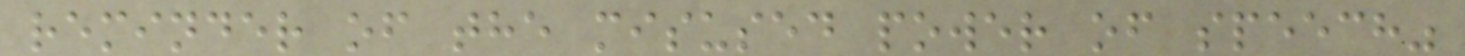reminder of the misused power of speech"
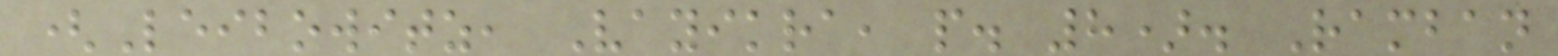(Leibowitz, Vayikra, p. 8). Ramban
